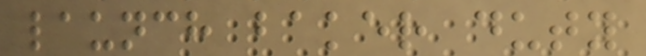launch baker duty
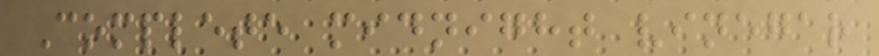Complete midnight vinegar
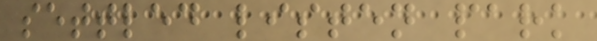settled listen park
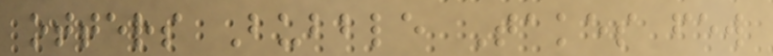otters Bubble Takes few
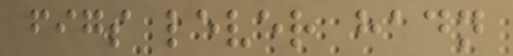figs lever hadn
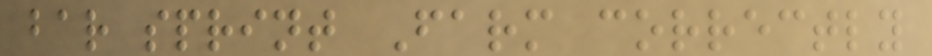bar sprint Farm correctly
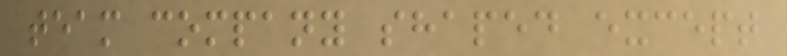team company shaped except
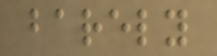barely
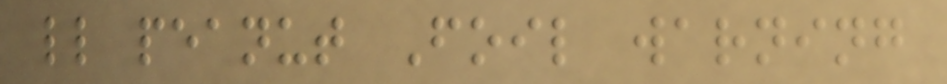ll peanut Foil warning
